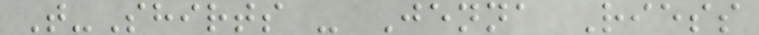T-Shirts - Jenna Riess
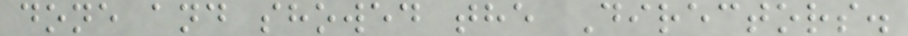done and showed the Directors.
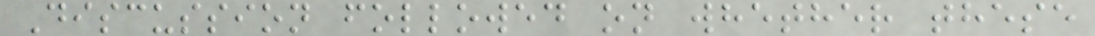Discussion followed on whether these
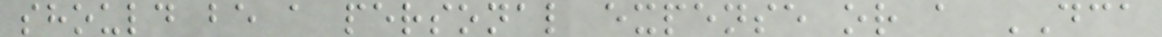should be a personal expense or a DCA
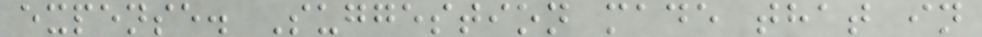expense. Suggestion made that in
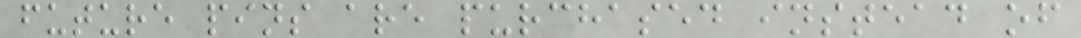future pins are purchased instead of
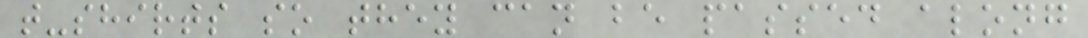t-shirts so they can be passed along
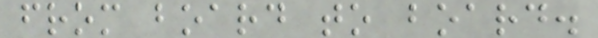from board to board.
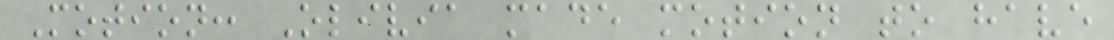Motion: Olivia made motion to have
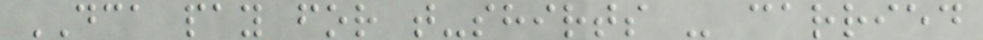DCA pay for t-shirts - carried
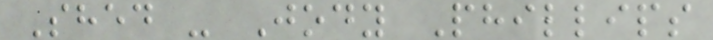Shed - Jody Phillips
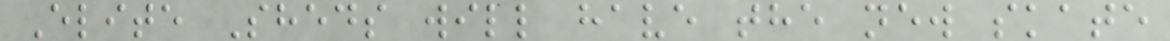Elite Sheds will have the new skate
